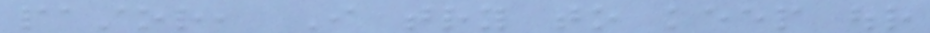pastor, I try to keep our
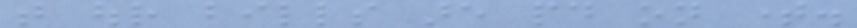that our bills are paid on time.
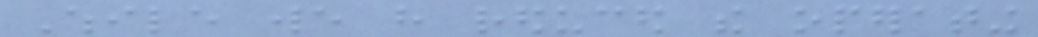While we have reduced the operating
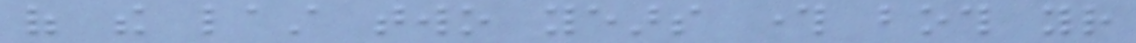of the last two years through both your
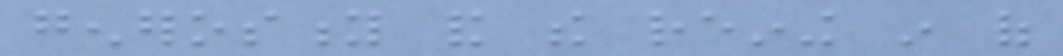generosity and the reining in of
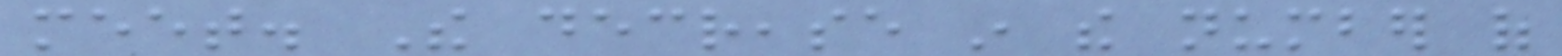meet. The decrease in the number of
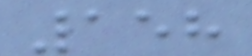158
